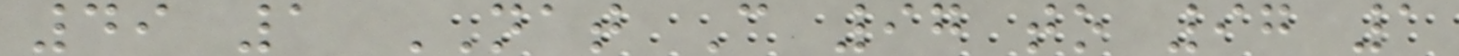49 1 NAT C 97 to 97 1
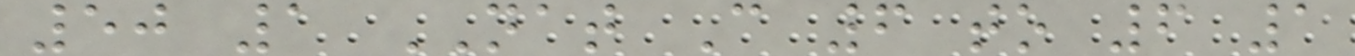50 1 NAT C 6 to 6 1
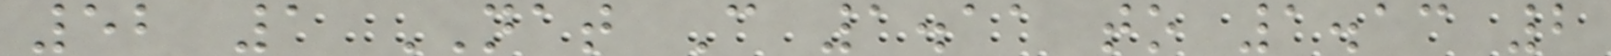52 1 NAT C 1.11 to 1.13 2
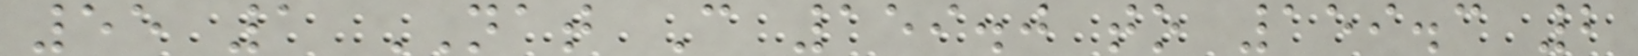55 1 NAT C 159.0 to 159.3 2
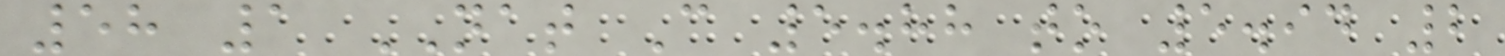58 1 NAT C 5.88 to 5.94 2
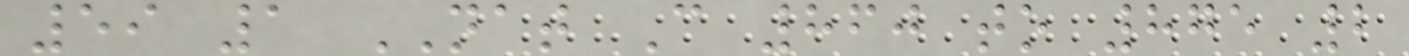59 1 NAT C 860 to 875 2
